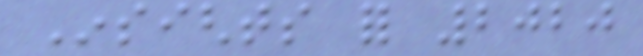Insights for 2020
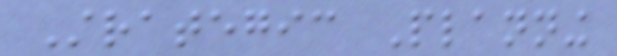Strategic Planning
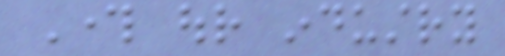Through our industry
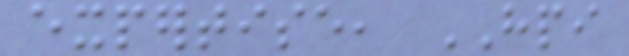expertise, HPI
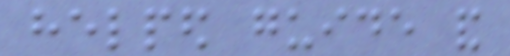helped guide and
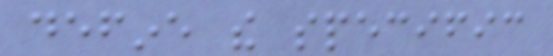define the specific
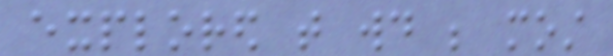explored that would be most
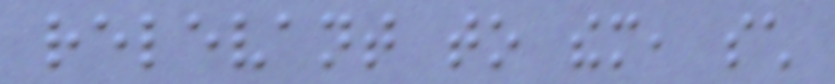relevant to them, such
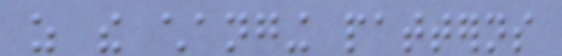as the changing patterns
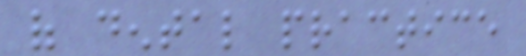of dental practice
